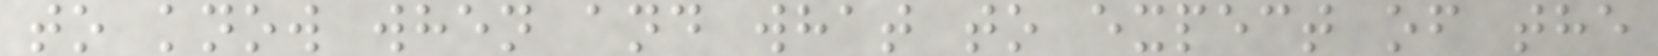to know when and what to expect of the
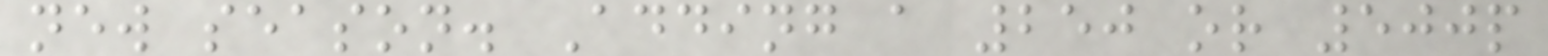new season. Adding a 250 or 500p
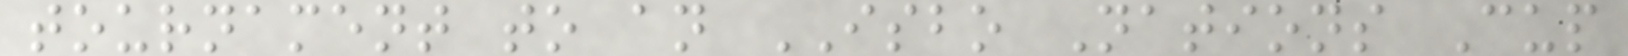tournament to an ISBO Nations Cup
